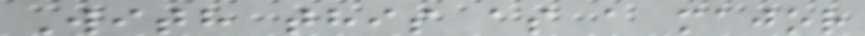With this as a major
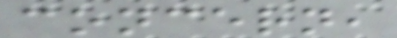concern,
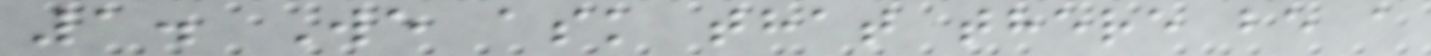1. We ask that there be a
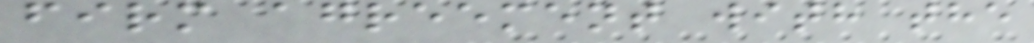firm agreement with the
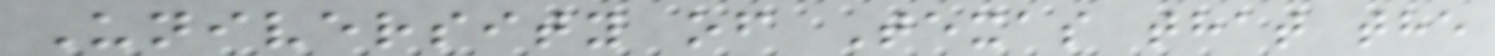University of Texas that the
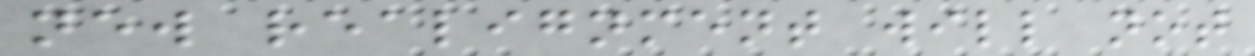new realignment will not
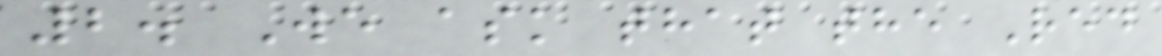2. We ask that the Red
